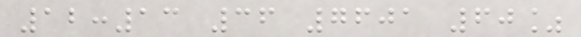12:13 36 7601 60%
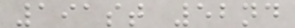191st 52nd
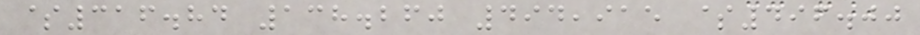$316.84 138.260 494,915 $496.00
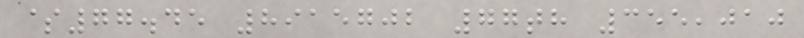$77.45 8915702 77th 355,010
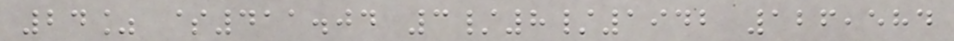24% $411.04 3/8/1942 126,584
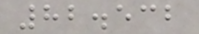82.532
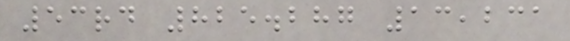53rd 825.287 13,231
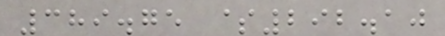389.75 $292.10
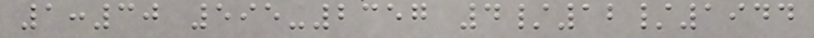1:30 595-2357 4/12/1944
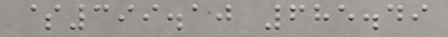$399.10 685.49
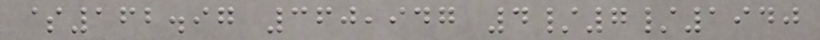$162.97 360,947 4/7/1940
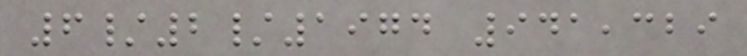6/2/1974 941,329
